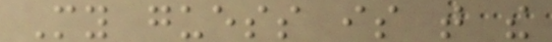My guess is that the
